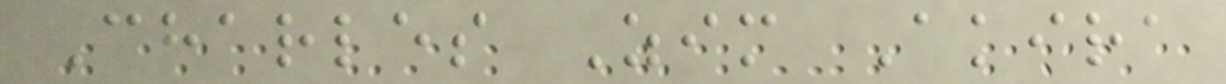Charles Zim Akira
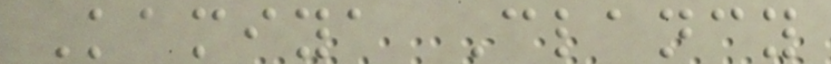Kamiya Clancy
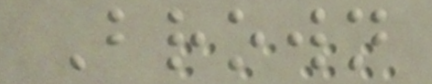Brown
